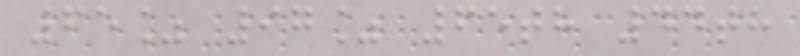65% 97% 65th 44th
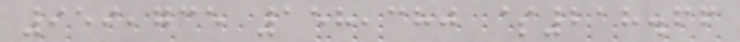959,735 158,380 $218.66
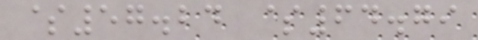$57.24 $64.79
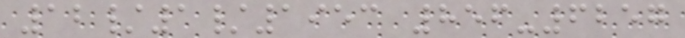12/1/1953 856-6257
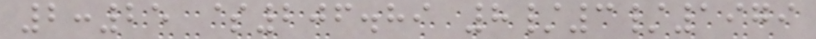2:25 $206.89 8/3/1979
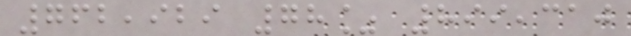762,929 78% 899,310
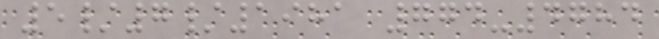5/7/1981 774-4784
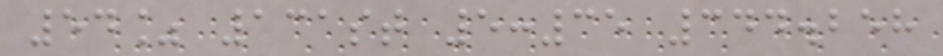54% 131st 5:35 344.258
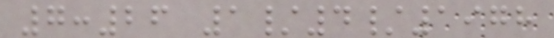7:26 1/4/1978
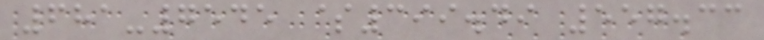681-7545 $399.49 557.33
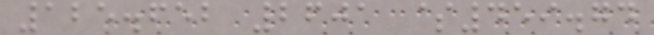125.652 2601 $459.74
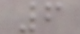6
